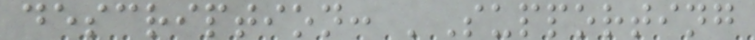description: 'Supporting
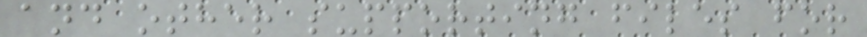and other supporting files for
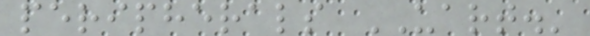peripherals UART.'
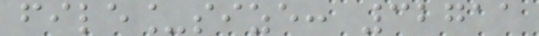file_size: 32711
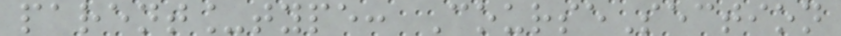parent_type: CourseSection
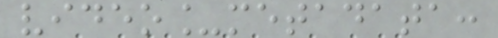video_metadata:
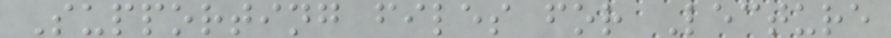Supporting files for Lecture
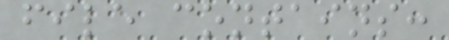file contains:
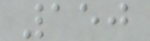150
